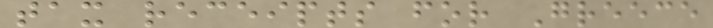tax receipts for Greece
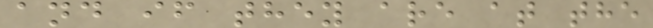and if they are at the
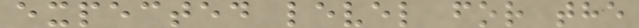expected level for the
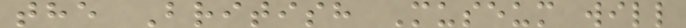the British Museum will
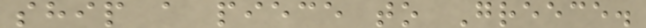ship a piece to Greece.
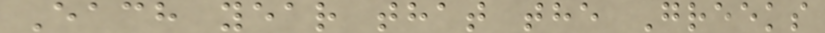Each year that the Greeks
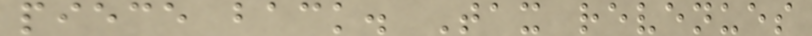piece back. Tax revenues
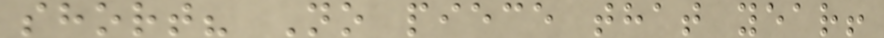short? No piece that year!
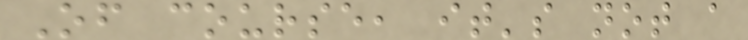Of course, it's not a
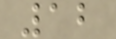12
